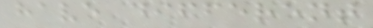have different
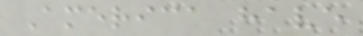America have
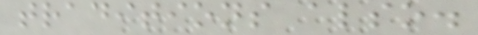traditions also.
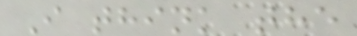I think the
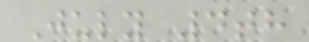July 4th
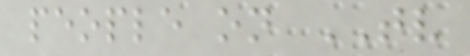people on TV
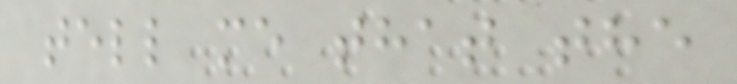tell me that the
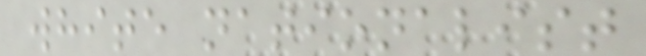white nationalist
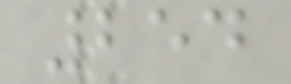254
